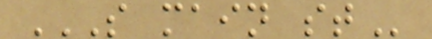S MAIN ST
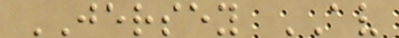JERSEY AV
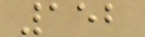152
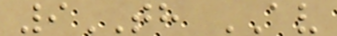9TH AV
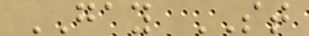GAY ST
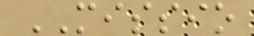MISSIO
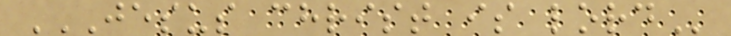JESUS CHRIST IS LORD
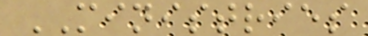MINISTRIES
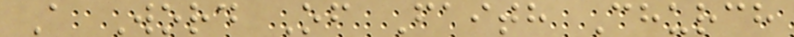A Word Of Faith Church
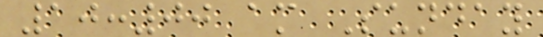10:00 am Sunday
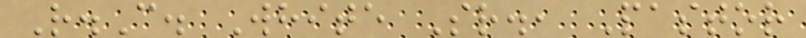R.C. White Sr., Pastor
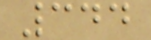344
